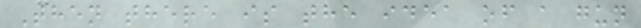Then there is the idea of a gun
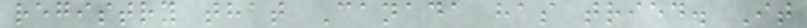registry that Canada has tried. It
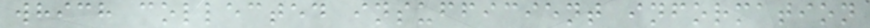which collected insufficient information
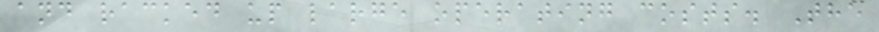and racked up large operating costs. The
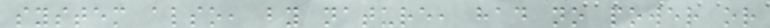system also, by nature, had no power or
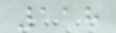118
